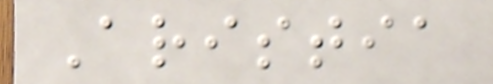Aristia
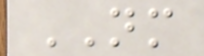NM
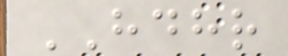HDHR
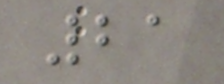21
